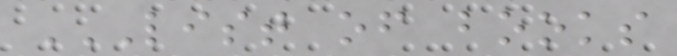LIST OF BOOKS
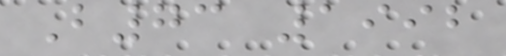B73 1992
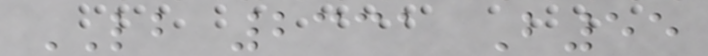LB 2331 B55
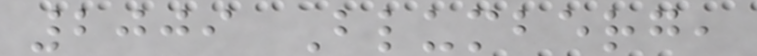2009 Blumberg,
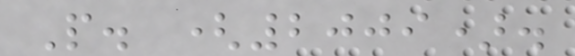P. (2009).
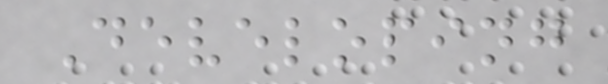Developing
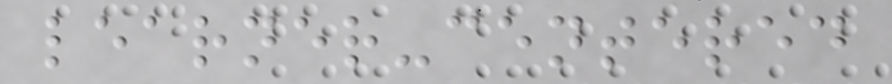learner-centered
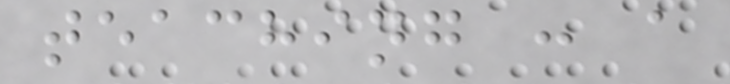teaching : a
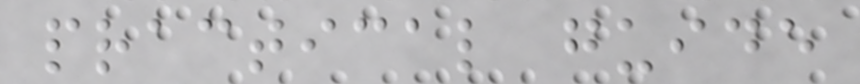practical guide
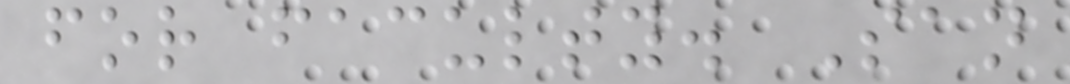for faculty. San
